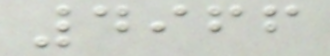4966
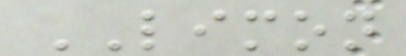LIMON
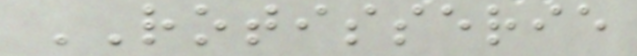ROTISSERIE
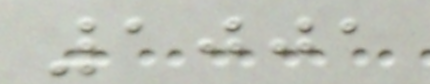1001
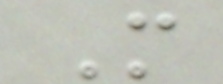M
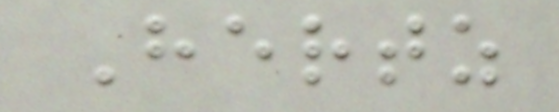Hertz
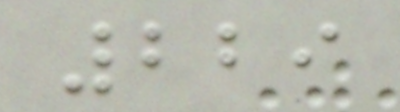229
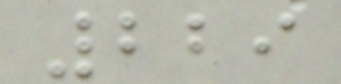229
